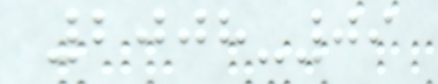2008-09
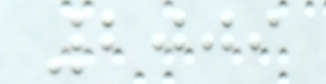2009
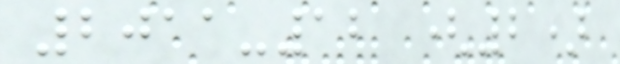2011-12 (2)
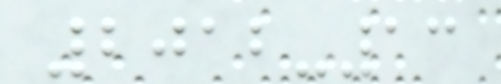2012-13
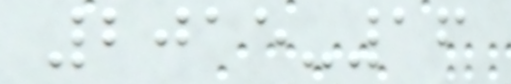2015-16
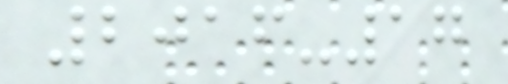2016-17
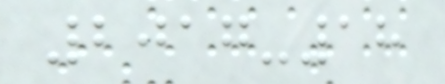2017-18
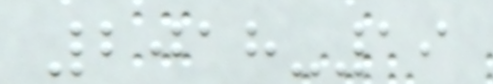2018-19
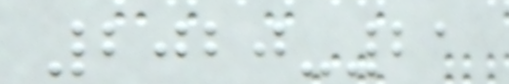2020-21
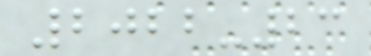2022-23
